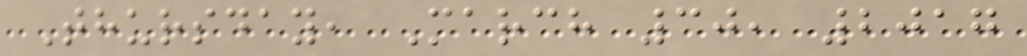Thursday, March 30, 2017
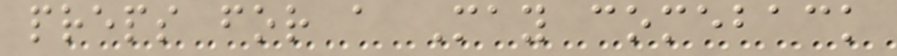preps for a May comeback
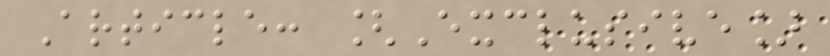Article: [Exclusive]
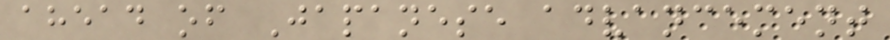ahead of Japanese advancement
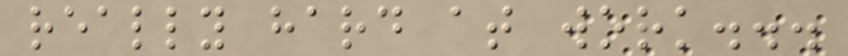really hard at work...
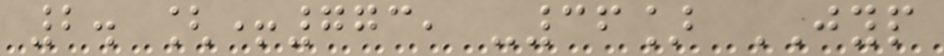2. [+773, -36] JYP
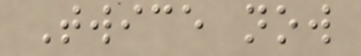Twice now
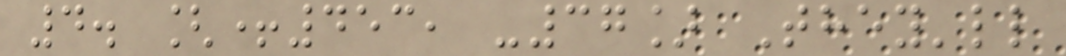4. [+453, -37] They'll
